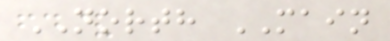NORTH MAIN
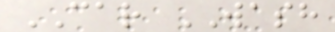CAR WASH
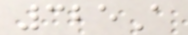325A
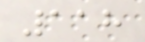118
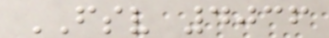FSV 4036
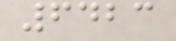6423
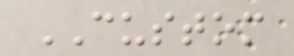CUSTOM
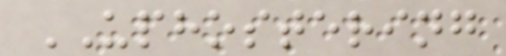UPHOSTERING
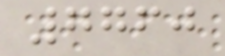7760
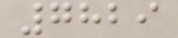7829
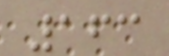163
